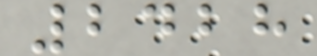2428
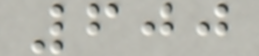600
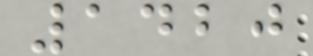1420
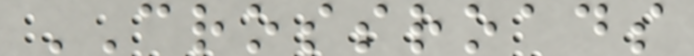CROSSROADS
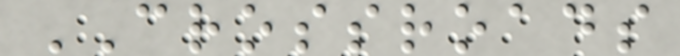CROSSROADS
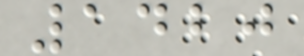1420
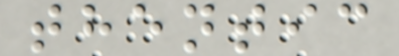thentic
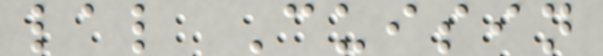lal Cuisin
